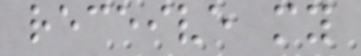receive my
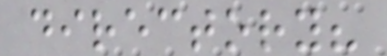directory?
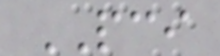PCI
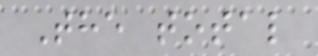The total
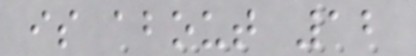is about 12
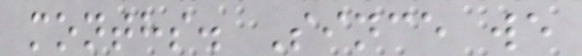months. Since we
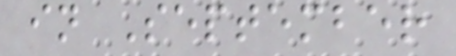in September
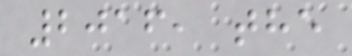2016, the
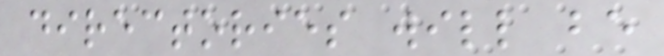directories will be
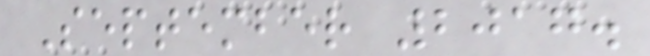September 2017.
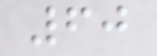60
